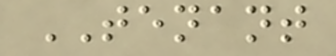TENANT
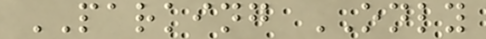PARKING ONLY
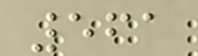561
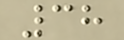38
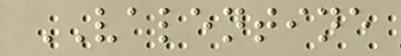VALENTINE
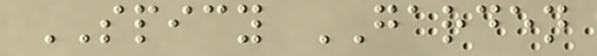SPICY GARDEN
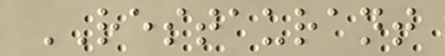RESTAURANT
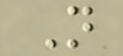N
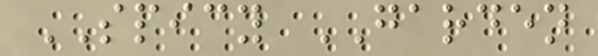SPICY GARDEN
